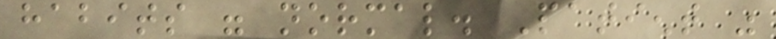habits were normal. Patient was
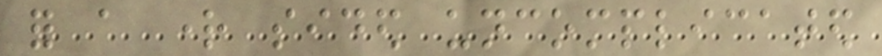for a right sided uncomplicated
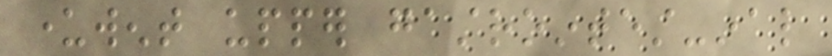underwent upper gastrointest-inal
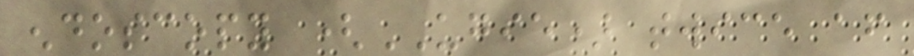endoscopy (UGIE) twice after
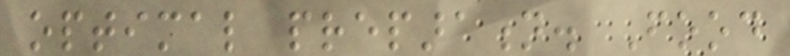optimal preparation. Food
